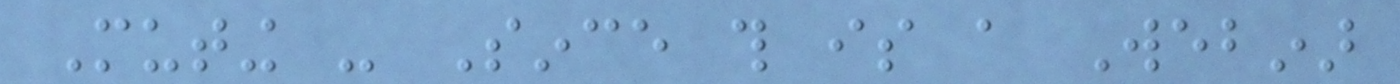Muting - Since this is a Webinar
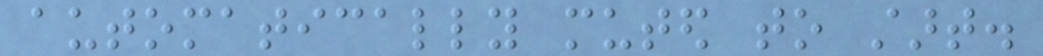automatically muted to start.
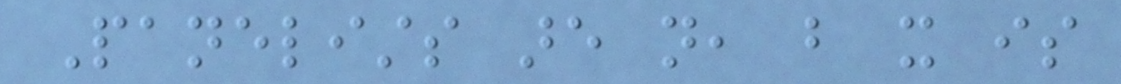Panelists are not, but it is
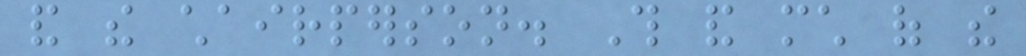and the chairperson. This and much of the
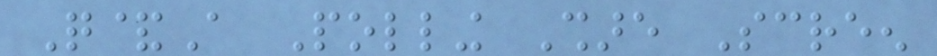Q&A Polling Share Screen
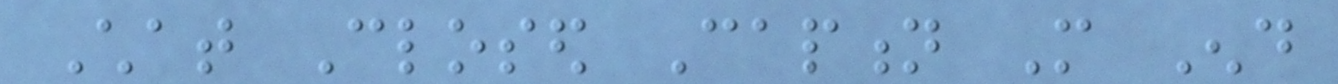Chat Closed Caption More End
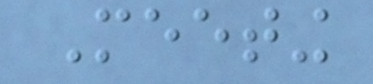Meeting
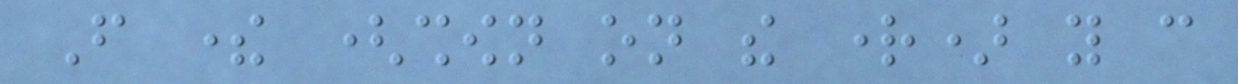From there (shown on the right) you can
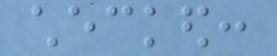checked:
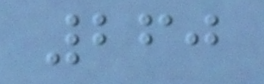260
